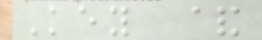Key &
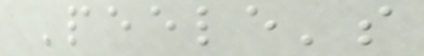Peele's
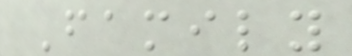Family
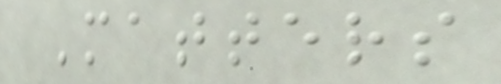Matters
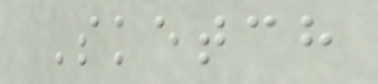Sketch
